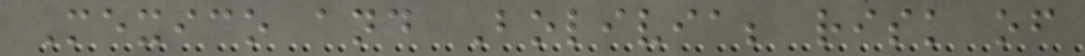Mexico and Bolivia; risk of
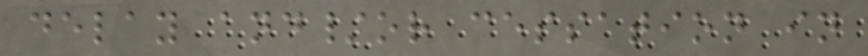delay and/or cessation in
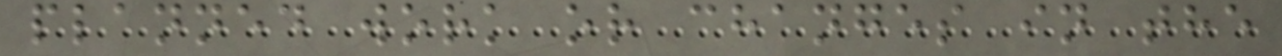planned work or changes in the
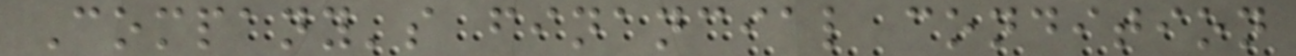Company's financial condition
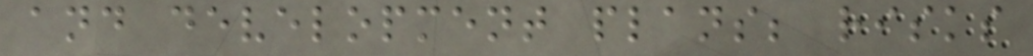and development plans; risks
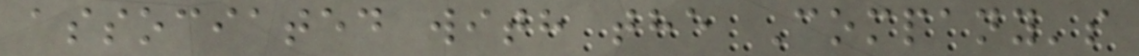associated with the Company's
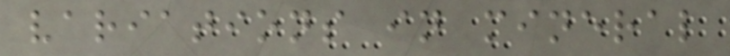variations in mineral
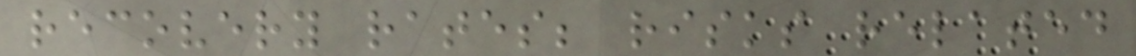recovery rates; risks related
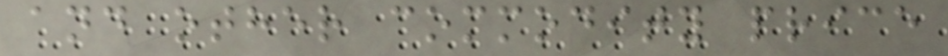and other commodity price
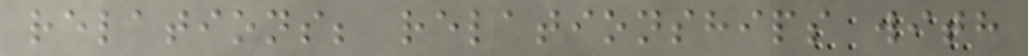relations; relationships with
